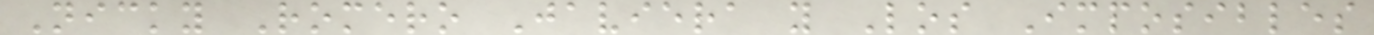Nicky Romero Javiera y Los Imposibles
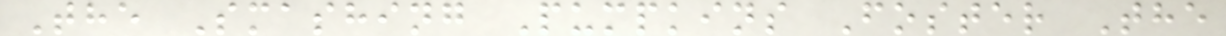The Smashing Pumpkins Foster The
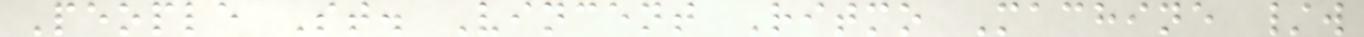People St. Vincent Ritmo Machine /w
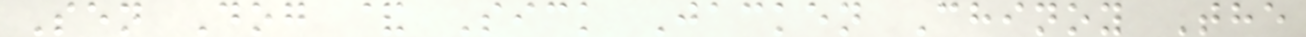Sen Dog & Sick Jacken Chinoy The
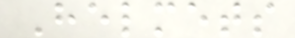Helmets
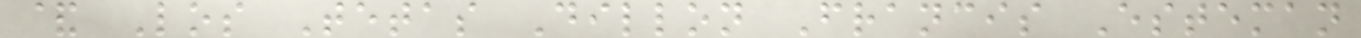& Los Tetas Dillon Francis Esteman
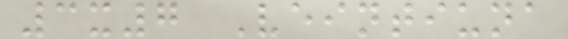3x7 Veintiuna
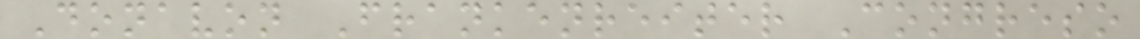Donavon Frankenreiter Congreso
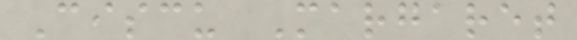Ciscu Margaret
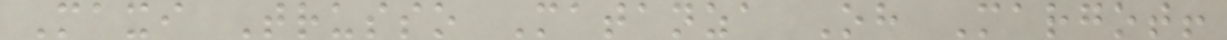Maxi Trusso Matanza Oh Margot!
